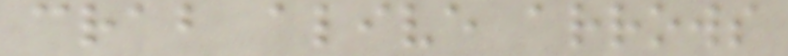crab alive arrows
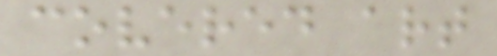covered art
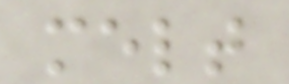melt
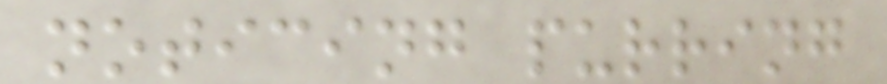noticing purring
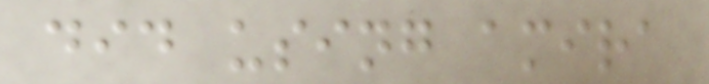did using amira
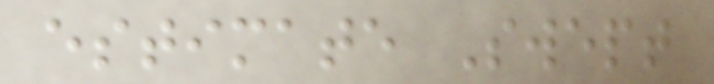estimate Swept
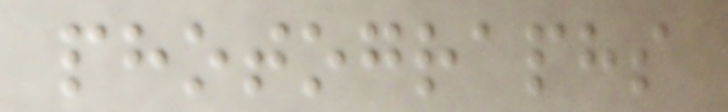photographs
